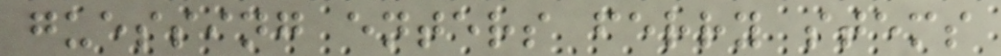guessing enters ferry stems
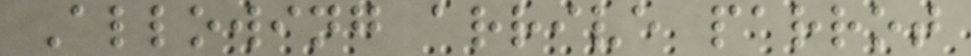Allowing arrive parrot
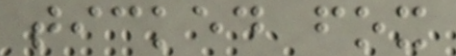ticked fox
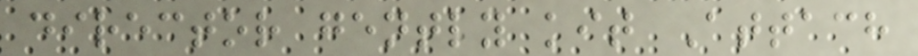director gently kit Attach
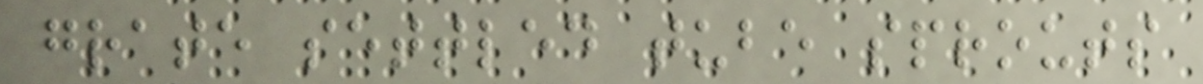grate settled tube sprouts
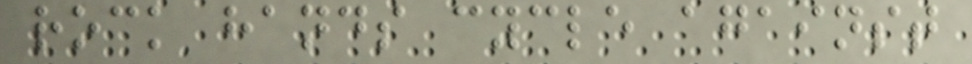rock hands cycle against
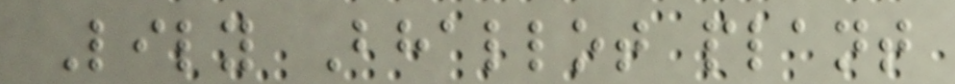Lily Bhallot plant
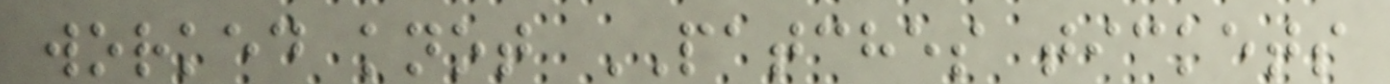worked knot PATCHES tickets
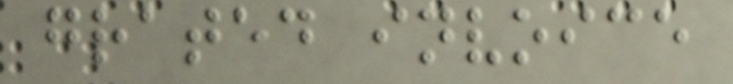grated invoice
